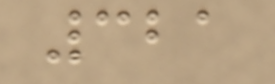321
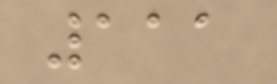111
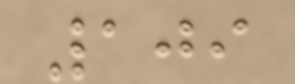109
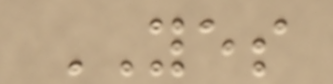YES
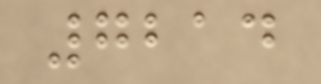7214
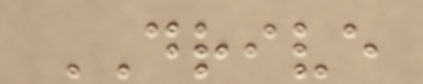DRIVE
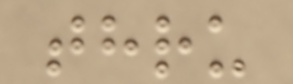thru
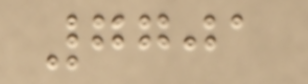7701
